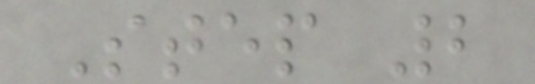Step 2
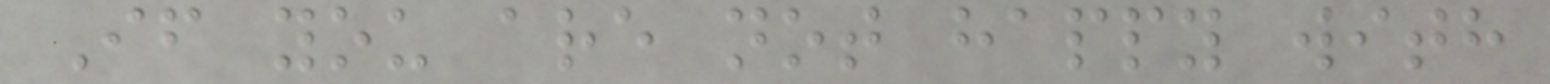If you are not happy with
